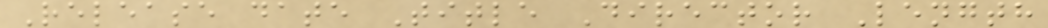Release date Title Director Length
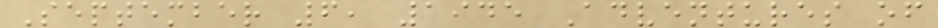September 6, 1945 Adventures of
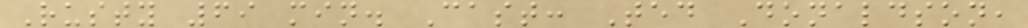Rusty 69 min. Cast: Ted Donaldson,
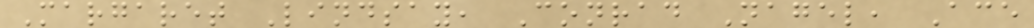Margaret Lindsay, Conrad Nagel, Ace
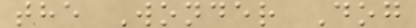the Wonder Dog
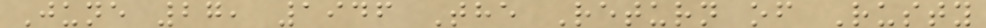June 27, 1946 The Return of Rusty
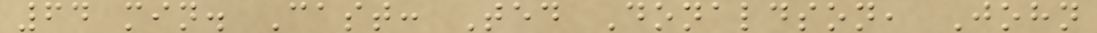64 min. Cast: Ted Donaldson, John
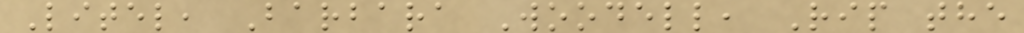Litel, Barbara Woodell, Rip the
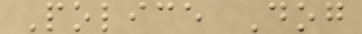Police Dog
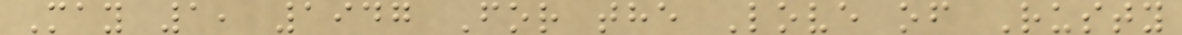May 1, 1947 For the Love of Rusty
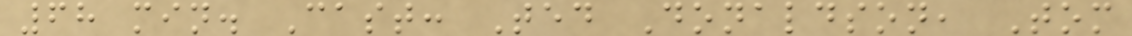68 min. Cast: Ted Donaldson, Tom
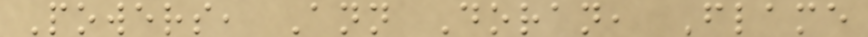Powers, Ann Doran, Flame
